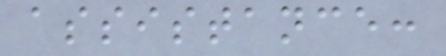assistance:
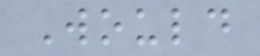Would
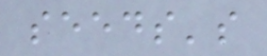seeds's
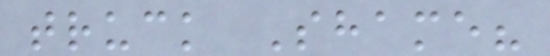truck Shame?
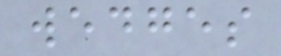wedges
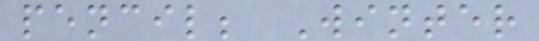pencil; Winter
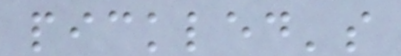pickled's
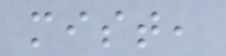mist,
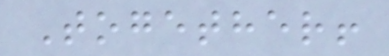Together!
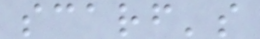scarf's
